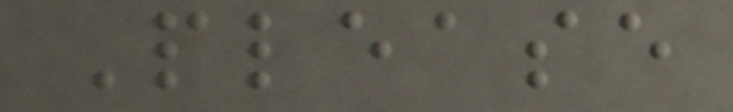Please
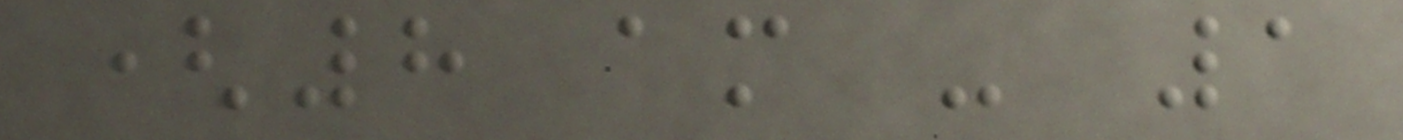(8 am - 1
